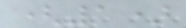(1)
